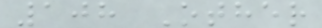108 Other
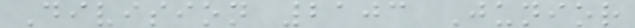Division 2103 Junior
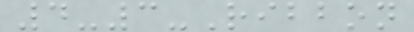4-3-Ribbon
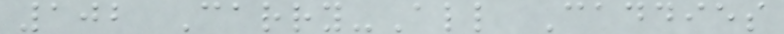102 Carry-All Caddies
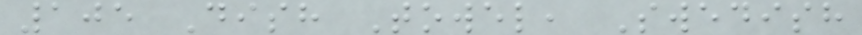105 Dish Towel, Swedish
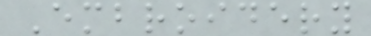Embroidery
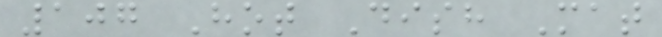107 Hot Dish Mat
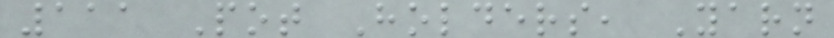111 Pot Holders, Yarn
